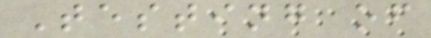Testing of
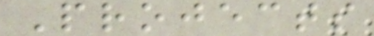Projects
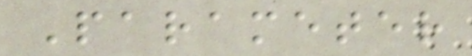Parameter
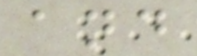and
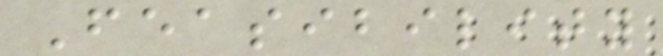Feasibility
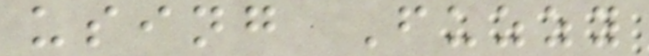using Fuzzy
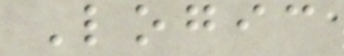Logic
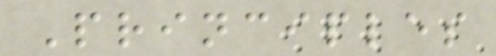Principles
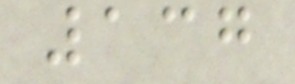137
